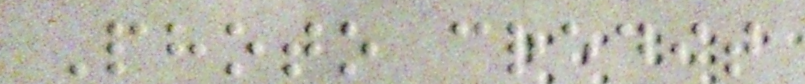Photo credit
